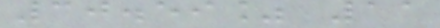30.59% 11
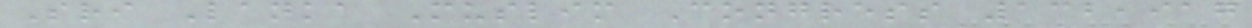Sri Lanka Muslim Congress 132,917
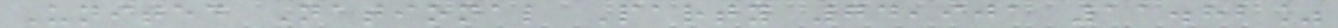United National Party 74,901 11.82%
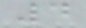4
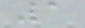1
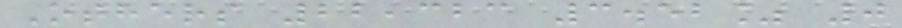Others 22,323 3.52% 0
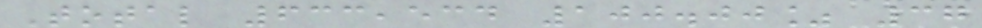Total 633,534 100.00% 37
